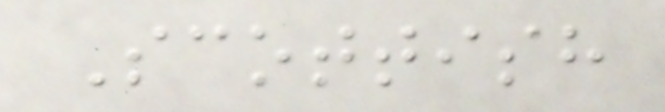Scottish
